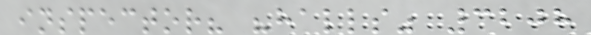inspector? "halls" 3208
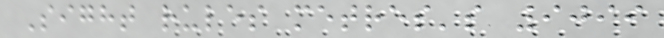Sight rules metres's 9099
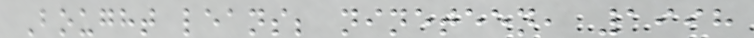Bought leans; nineteen, 1998
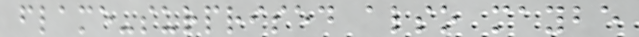flame-surprised also maybe
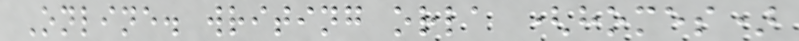Online. writing orla (homes)
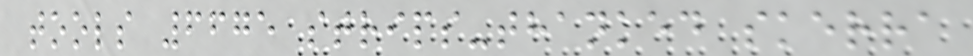tools 6675 strips-thanked skerra
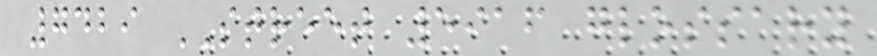7429 STREET 5916 glossary
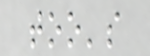too's
